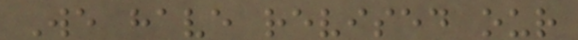We have revised our
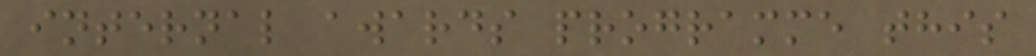internal awards programme this
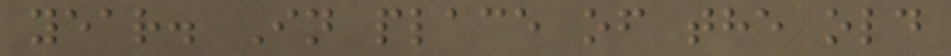year. In place of the old
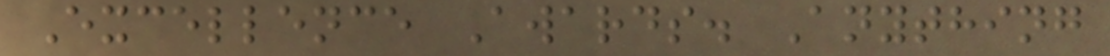Excellence Awards. Anything
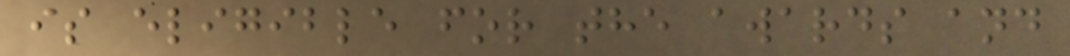is eligible for the awards and
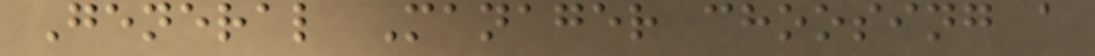General Manager choosing a
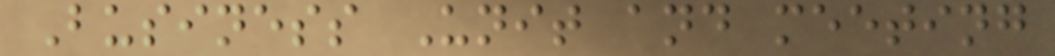Business Unit and meeting
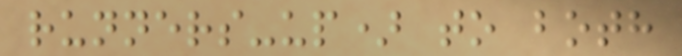runners-up) to both
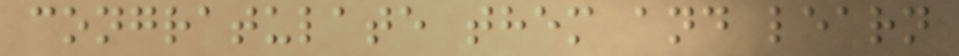congratulate them and learn
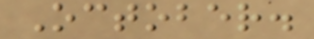October.
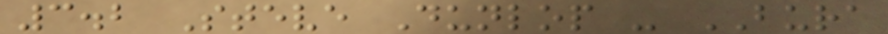3.2 Steve Dunlop - BURA
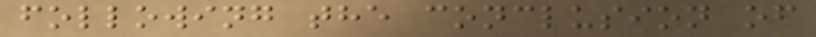following the conclusion of
